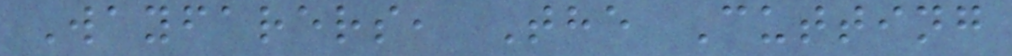Wayfarers, The Cutting
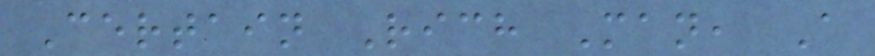Certain Rich Man, A
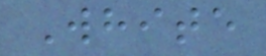White
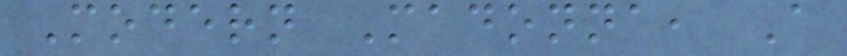Modern Madonna, A
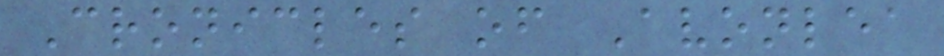Cronicles of Avonlea
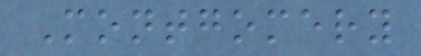Montgomery
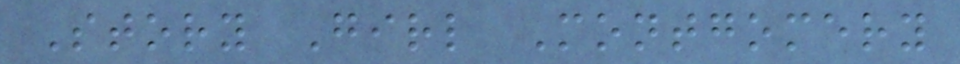Story Girl Montgomery
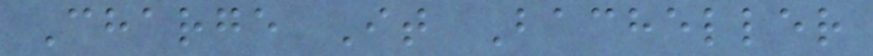Charge It Bacheller
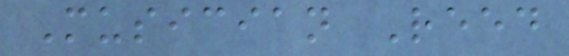Musician Reed
